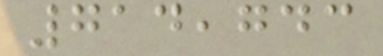714,743
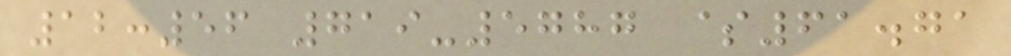12:56 719-5787 $61.71
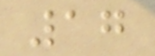17
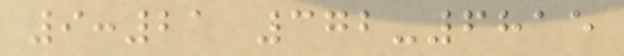9:21 372-6815
